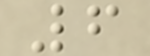6
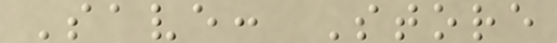Save: Store
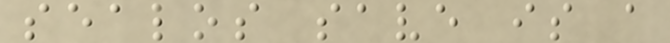sealos save is a
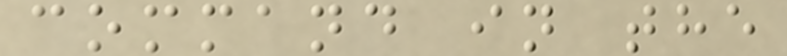command in the
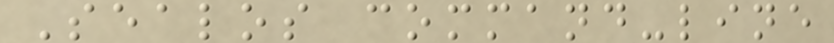Sealos command-line
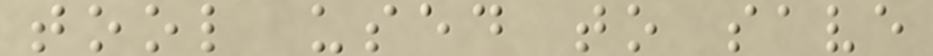tool used to save
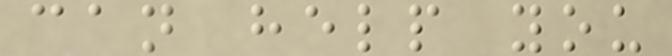can help you
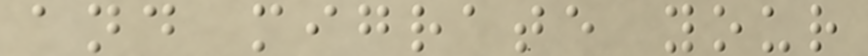and migrate your
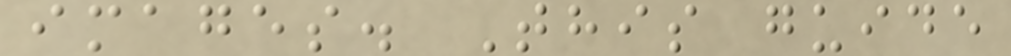images. This guide
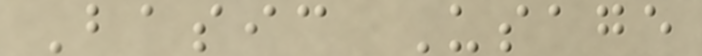Basic Usage
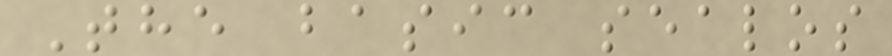The basic sealos
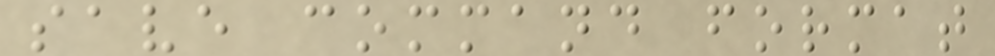save command format
